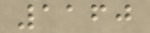1160
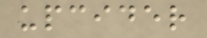upcider
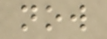now
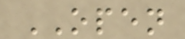OPEN
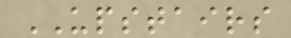UPSTAIRS
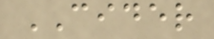CIDER
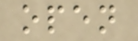open
